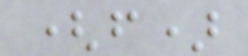(f)
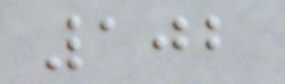102
